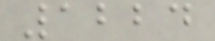1224
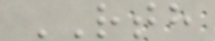RTH
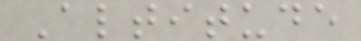Altitude
